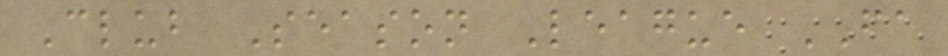Club Season League FA
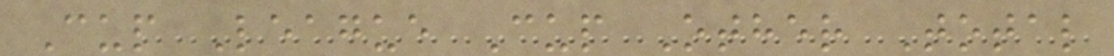Cup League Cup Other Total
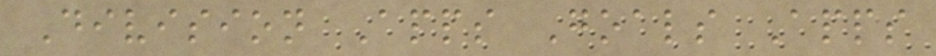Division Apps Goals Apps
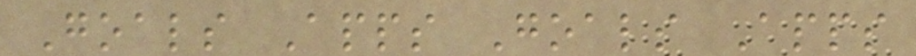Goals Apps Goals Apps
